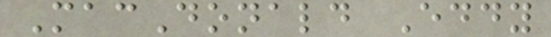MacDonald Eddy
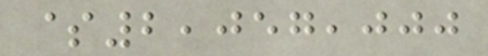$2,057,000
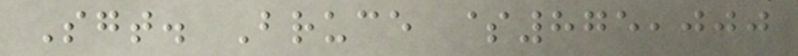Sgt. Bruce $875,000
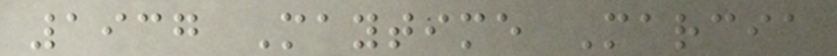1937 Maytime Marcia
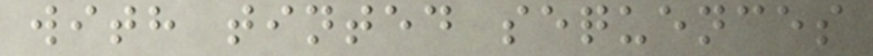with tinted sequences
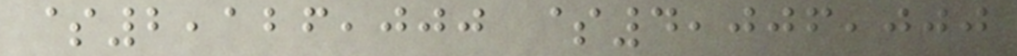$2,126,000 $4,006,000
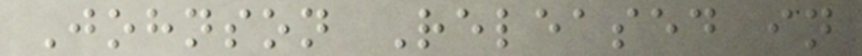Johnson Released in
